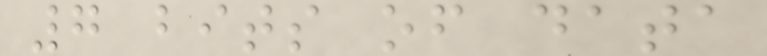7 bits of data
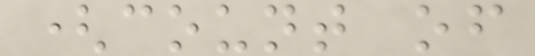(count of
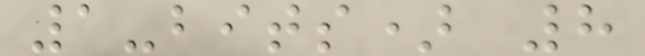1-bits) 8
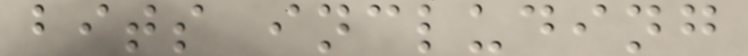bits including
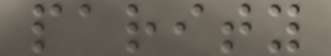parity
